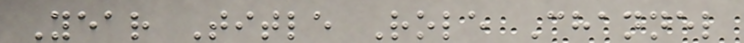Year Title Role Channel
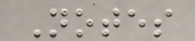Notes
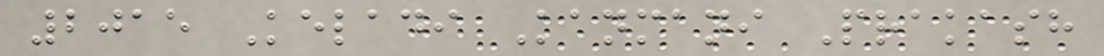2015 Keladi Kanmani Prakash
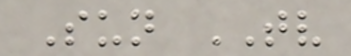Sun TV
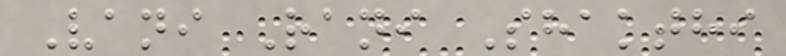Vani Rani Shakthi
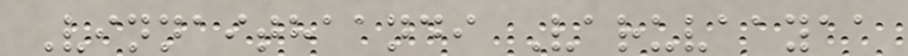Vinnaithaandi Varuvaayaa
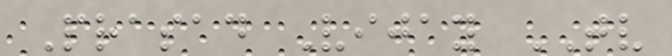Prasad Vijay TV
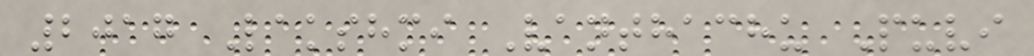2017 Lakshmi Vanthachu Puvi
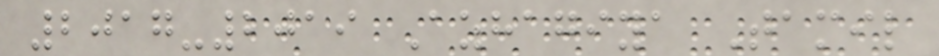2017-2019 Azhagiya Tamil
